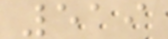519
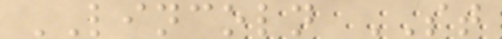LINCOLN ST
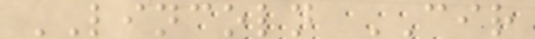LINCOLN CIR
